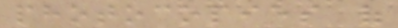photocopies of
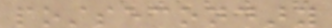postsecondary
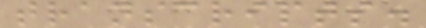transcripts.
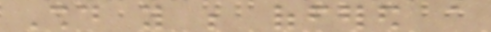Should you be offered a
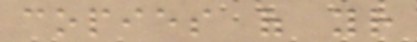copies of your
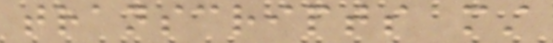transcripts must
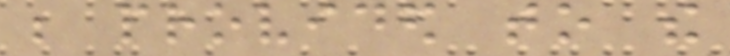be provided to the
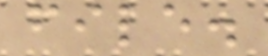file.
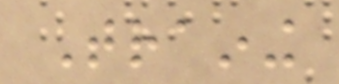Training
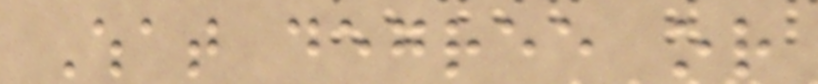What degree or
